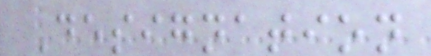Designation
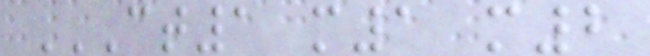CT1 M1 M2
